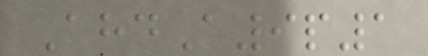AhdA9p1
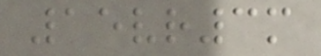15vr3m
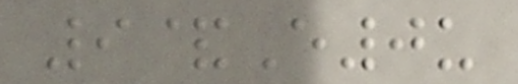9&E0u
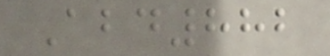Abd882
